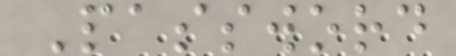Password
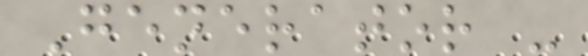Generator -
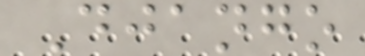Django
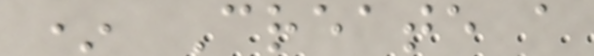* Create a
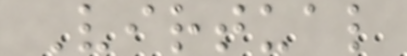Virtual
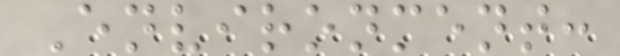Environment:
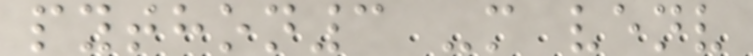python3 -m venv
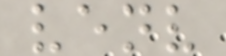venv
